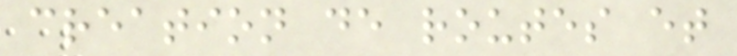creation de routes et
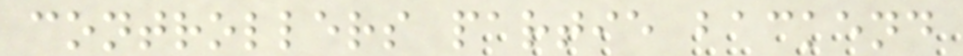controllers partie backend
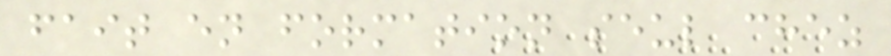fait en formation seul chez
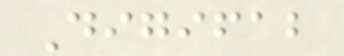Digifab
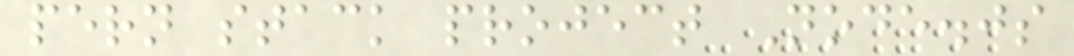pern stack project Node.js
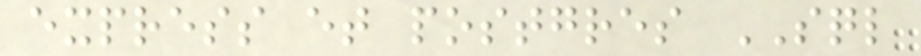express et postgres SQL
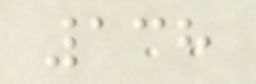138
